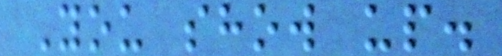You show up.
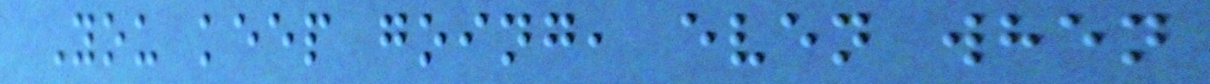You keep going, even when
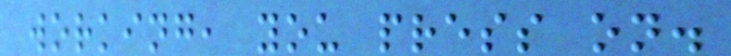working, you press on.
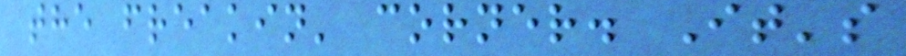the freakin' corner. It's
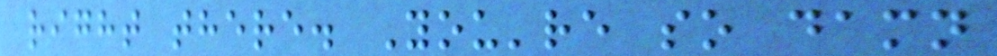right there. You're so damn
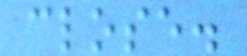close.
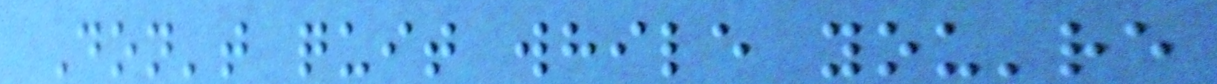Don't quit while you're
